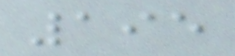195
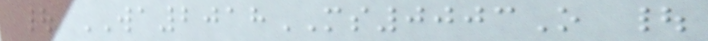| WA2018MS0003O |
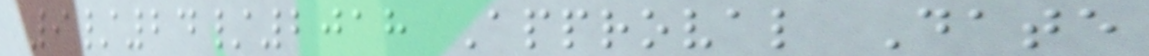9/24/2018 Approval Date
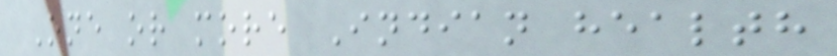One or more Indian health
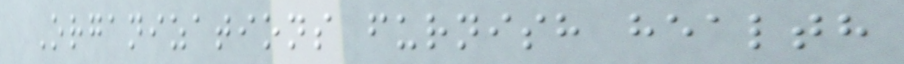Organizations furnish health
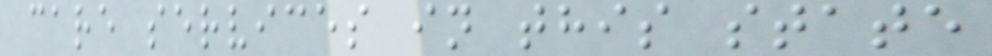care services in this state
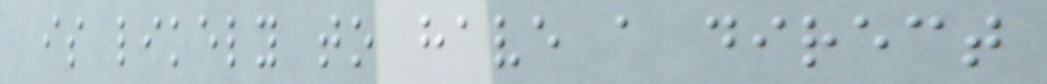is likely to have a direct
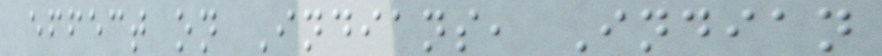effect on Indians, Indian
